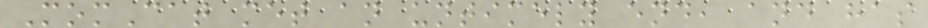MomCat met an untimely end, and has
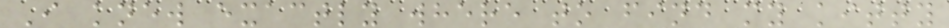I knew exactly where to find my kitty
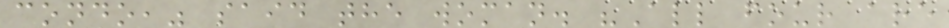condo," said the woman. "All four are
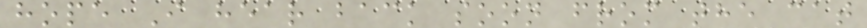hope I hear back soon from the cat
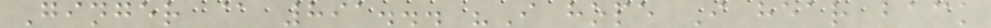Ginger @ 891... "I hope I hear back
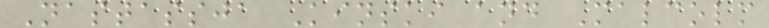Nastassja Kinski and Malcolm
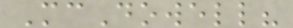McDowell?
